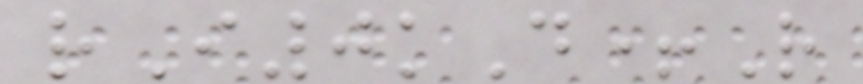rI0kD+R
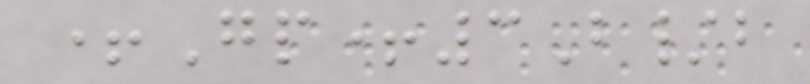+Gp+3B/b
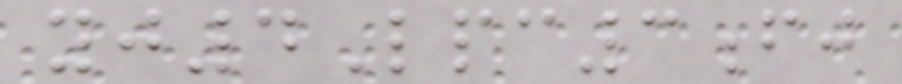yj4Lpc3fj
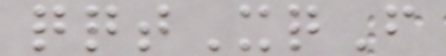qqtXqF
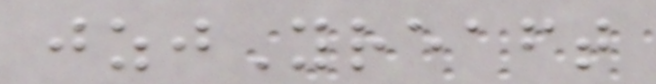jzjYreaft
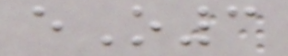eO3
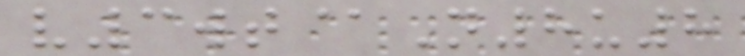v3wt@N8u8
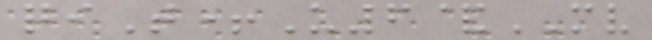qiT+U6&MV
